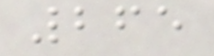265
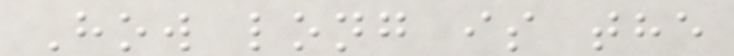How long is the
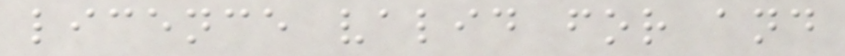licence valid for and
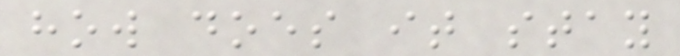how does it stay
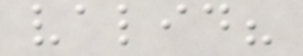valid?
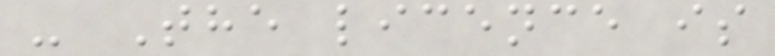- The licence is
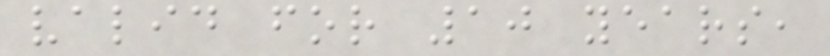valid for 10 years,
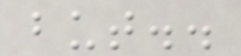but..
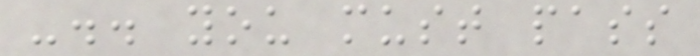-.. you must pass
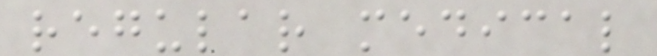regular medical
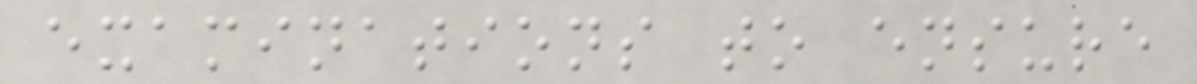examinations to ensure
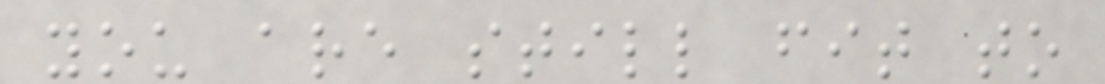you are still fit to
